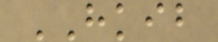HKIB
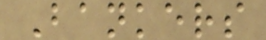Bankers
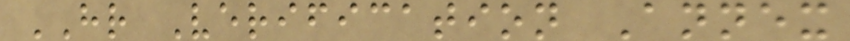HR Verification Annex
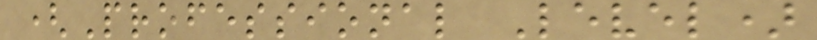(Professional Level)
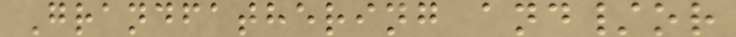Grandfathering and/or
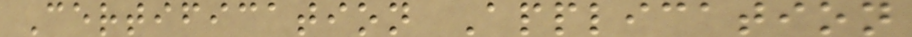Certification Application
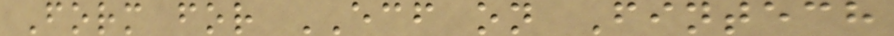Form for ECF on Fintech
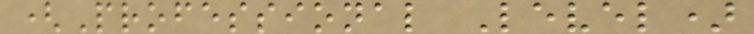(Professional Level)
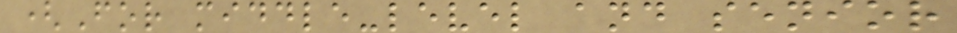(For middle-level and senior
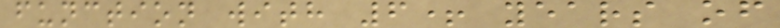function with 6+ years of
